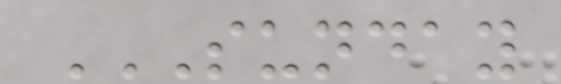SUNDAY
